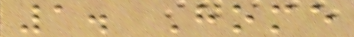1. Home
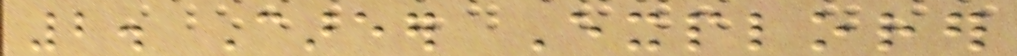2. Career Explorer
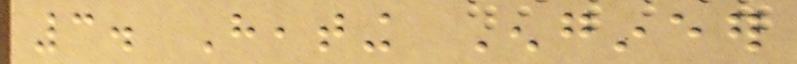3. Heating Engineer
